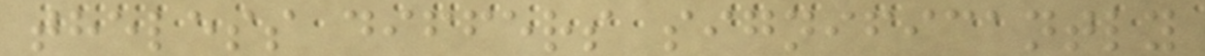theless differs significantly
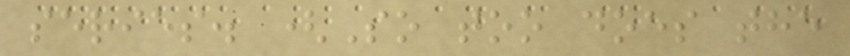series. (So too does the
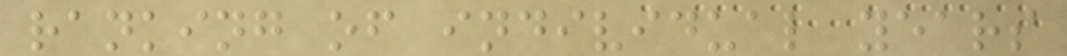ranking of individual years
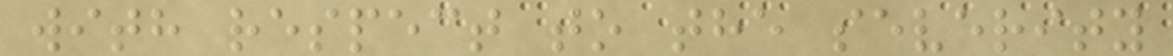with respect to the severity
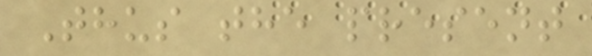Thus the present
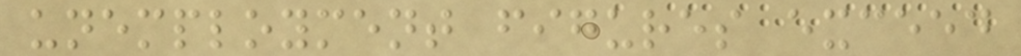unemployment figures exceed
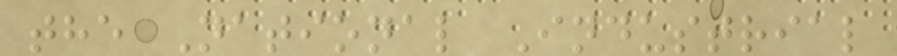the National Industrial
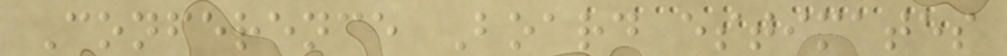Conference Board estimates
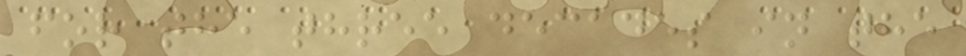for the three decades in the
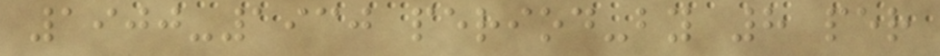1900-1930 period-by 8 per
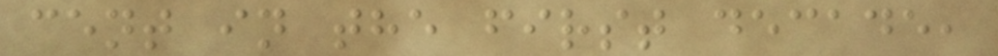cent in the first decade,
